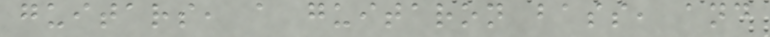guitars, a guitaron bass, and
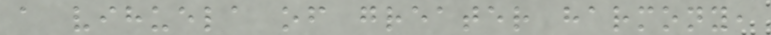a vihuela of greater harmony,
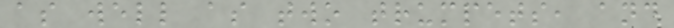as well as two trumpets, and
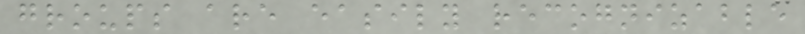groups are easily recognizable
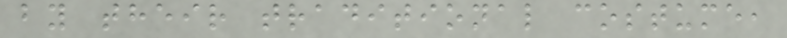by their traditional costume,
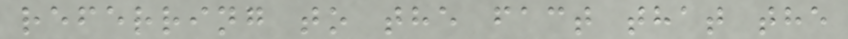referring to the fact that the
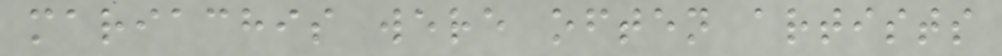mariachis were often artists
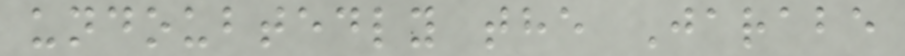undoubtedly the Jarabe
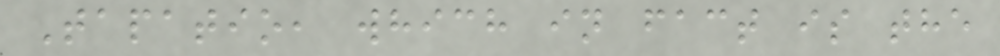Tapatio, which in fact is the
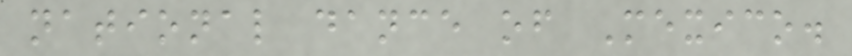national dance of Mexico.
